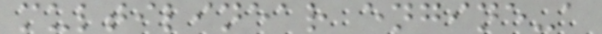multilinear engine-a
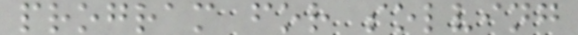program for solving
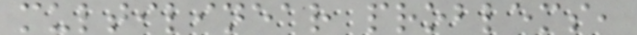multilinear problems,
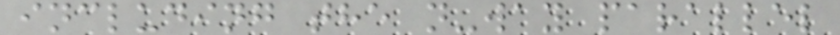including the n-way parallel
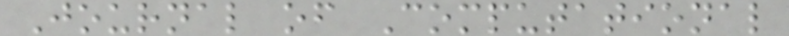Journal of Computational
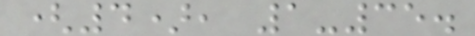(4), 1-35.
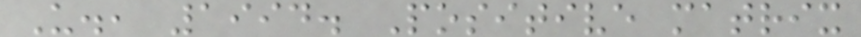U., 1994. Positive matrix
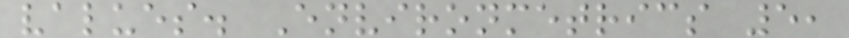values. Environmetrics 5,
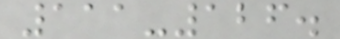111-126.
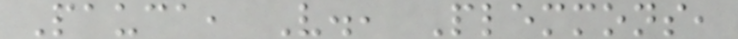Pauca, V., Plemmons,
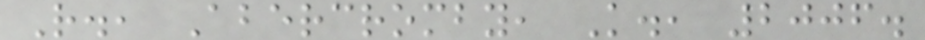R., Abercromby, K., 2006.
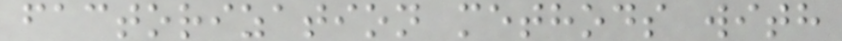factorization methods with
